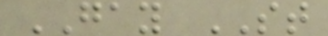GAY ST
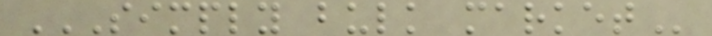SIMPLY BULK MARKET
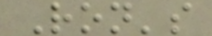Ron's
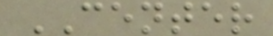CENTER
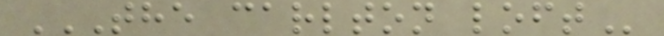THE CARLTON LOFT
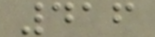416
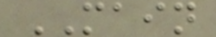MAIN
